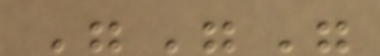"""
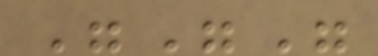"""
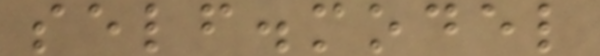self.model
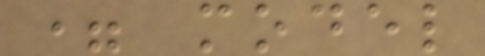= model
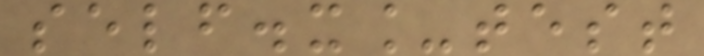self.x_test
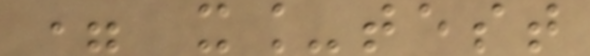= x_test
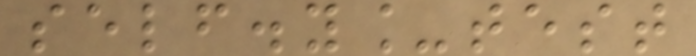self.y_test
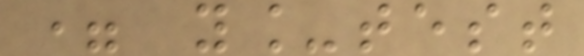= y_test
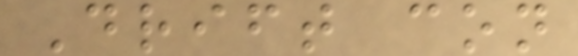Drift con
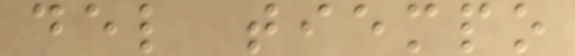del tiempo
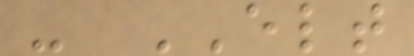- ELT
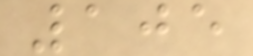105
